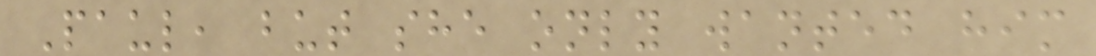Paul, but she only wanted him
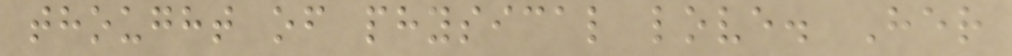thought of physical love. Her
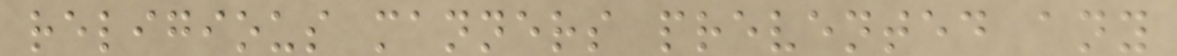religious manners prevented any
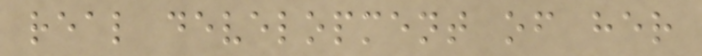real development of her
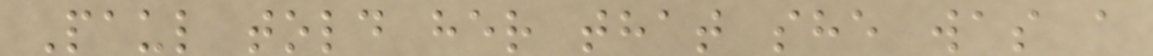Paul told her that she was a
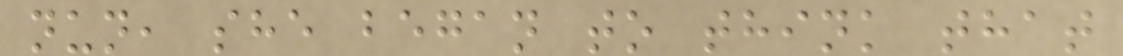nun, she began to think that
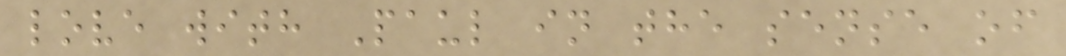love with Paul in the sense of
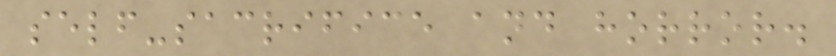self-sacrifice and horror.
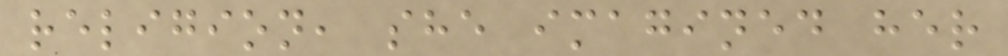religion, she imagined her
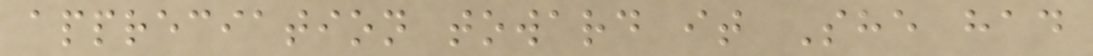appreciation toward it She had
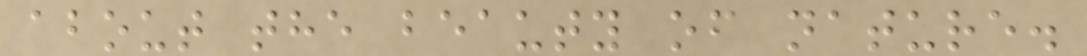about the beauty of nature.
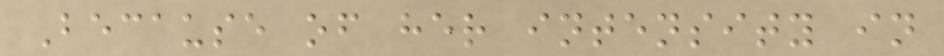Because of her intensity in
